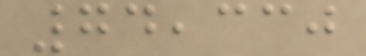74,330
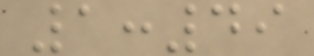1:49
